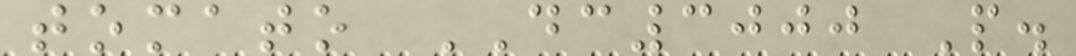tomato DC3000 P.
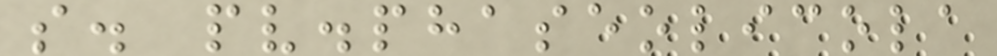s. pv.phaseolicola
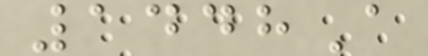1448A
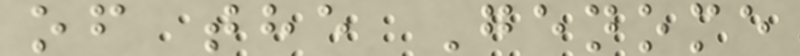of the Genome
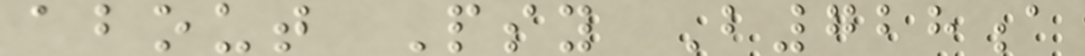about Psy B728a
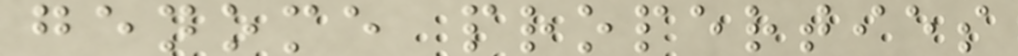genome properties
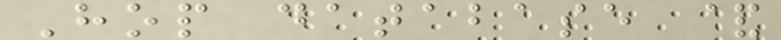Hop database &
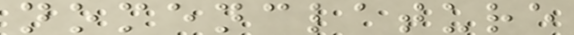nomenclature
